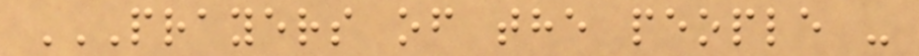PRAYERS OF THE PEOPLE -
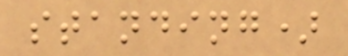standing)
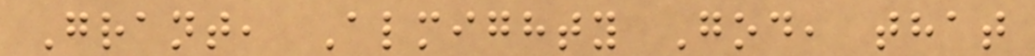Grant, Almighty God, that
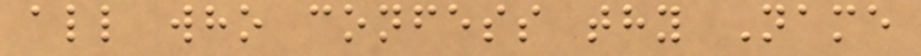all who confess thy Name
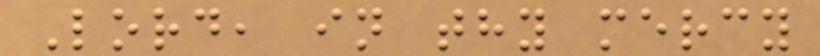Lord, in thy mercy
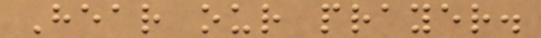Hear our prayer.
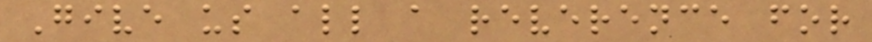Give us all a reverence for
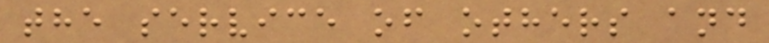the service of others and
